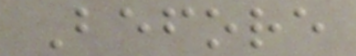Before
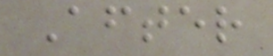After
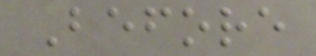Before
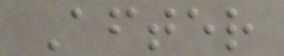After
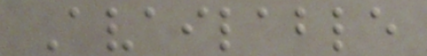Available
